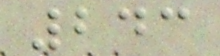243
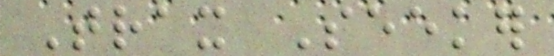Trax Seeker
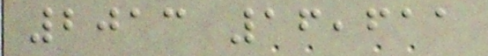2013 16,611
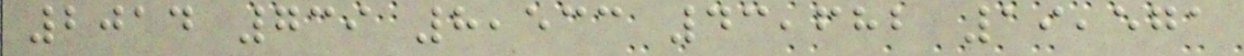2014 739 8,533 43,682 19,571
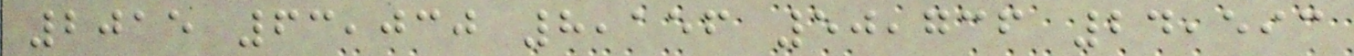2015 63,030 8,156 50,736 24,593
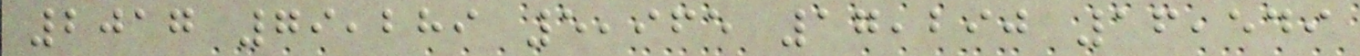2017 79,289 5,965 17,290 16,549
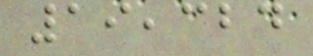19,324
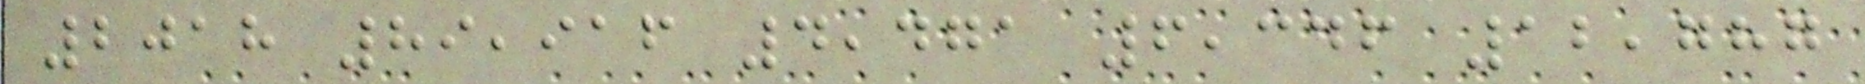2018 89,916 4,471 6,346 12,787
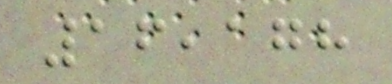16,178
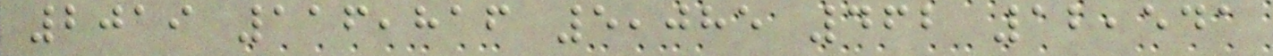2019 116,816 5,085 462 12,541
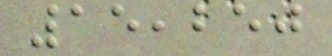15,250
